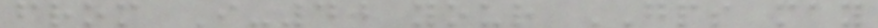from I-40 your GPS may
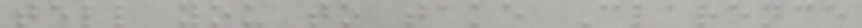tell you to take Clarence
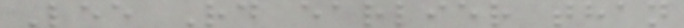Lee Rd earlier than
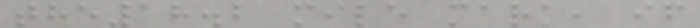the18.2 mile mark, if
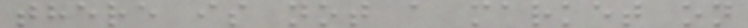there is not a market on
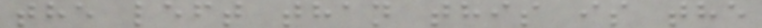the left than this is the
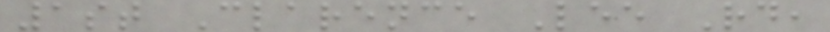1st Clarence Lee Rd,
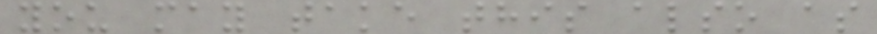you may take this also as
